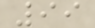99
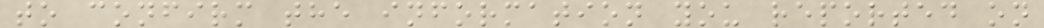to confirm the information you reported on
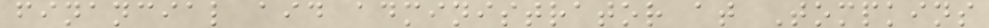financial aid administrator at Tompkins
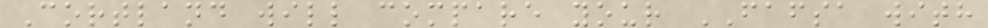Cortland will compare your FAFSA with
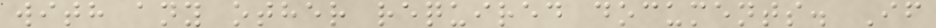with any other required documents. If
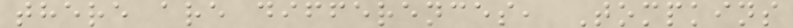there are differences, Tompkins
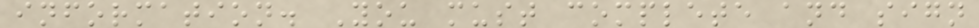information. You must complete and sign
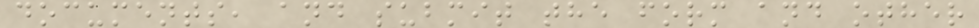documents, and submit the form and other
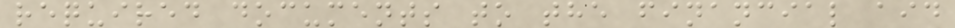required documents to the financial aid
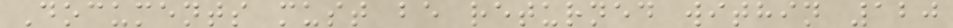Documents must be returned within 120
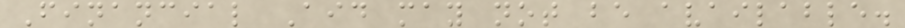Financial Aid may not be available.
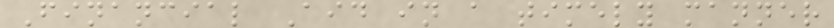Financial Aid in a timely manner
